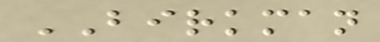BIRKMAN
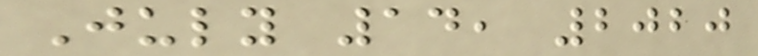July 14, 2020
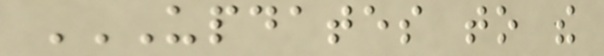UPDATES TO THE
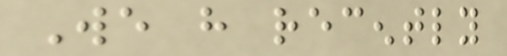We have recently
